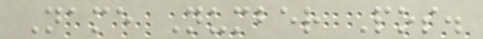Name Number Pos.
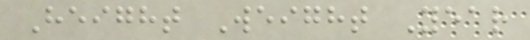Height Weight Year
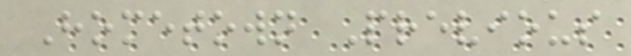Hometown Previous
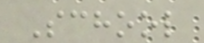School
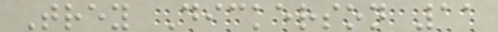Trey Dickerson 11
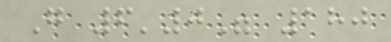G 6'0" 180
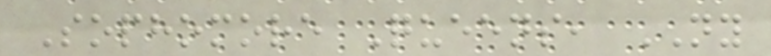Sophomore Queens, NY
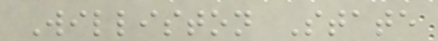Williston State
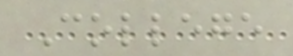College
